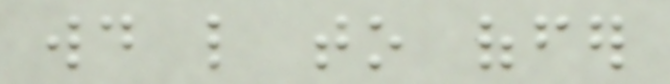would like to offer
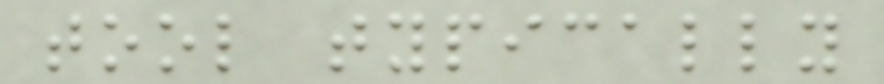tool typically
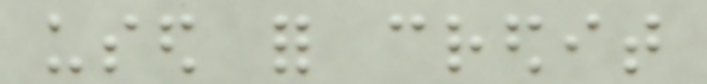used for credit
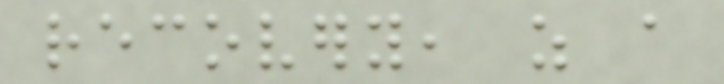recovery, as a
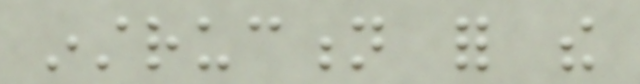instruction for the
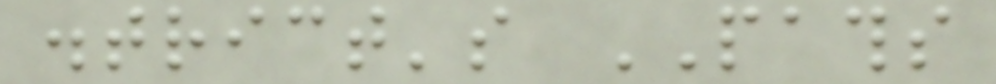district's PATHS
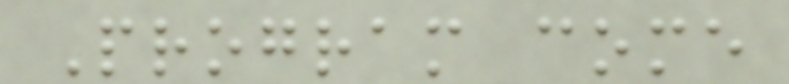Program come
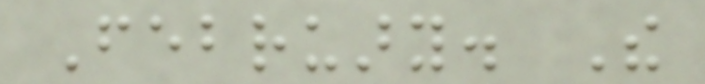February. The
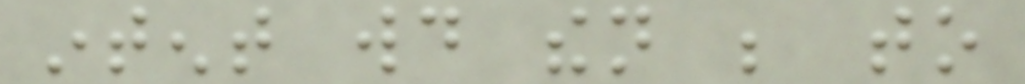intent would then be to
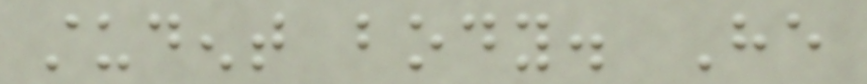student body. He
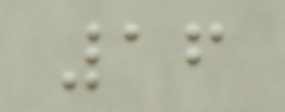16
